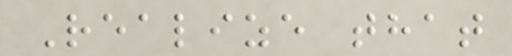Realize that
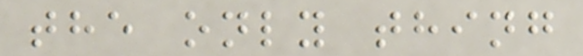the only thing
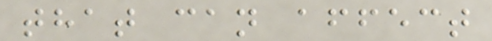that can affect
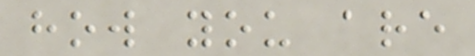how you are
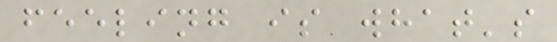feeling is what's
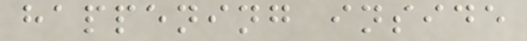happening inside
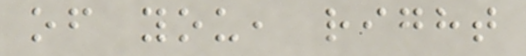of you, right
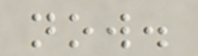now.
